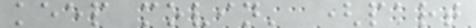keep movin' (part
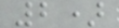2)
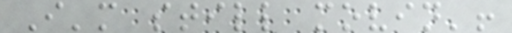I'm still movin'!
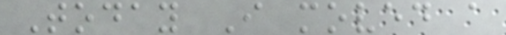Today I moved a
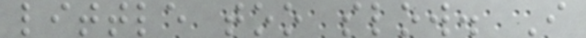little too slow. I
